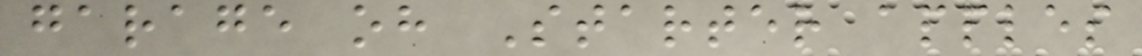garage oh Starter apples
